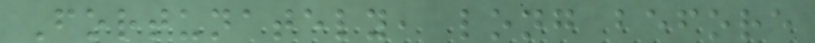Fortunately, long before
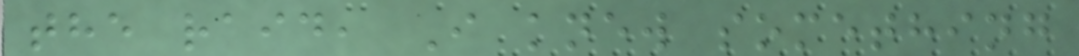the raid, I knew something
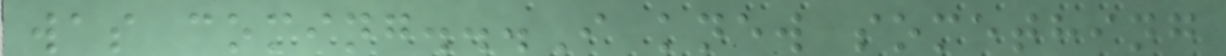was coming...I knew something
